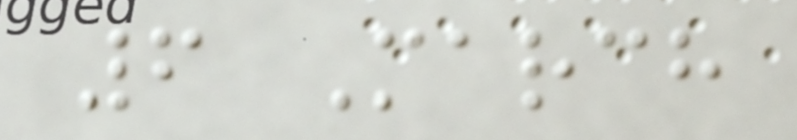6 March
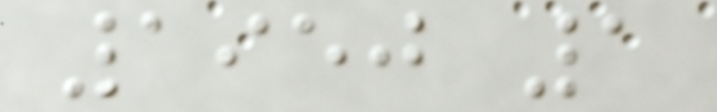1950 1
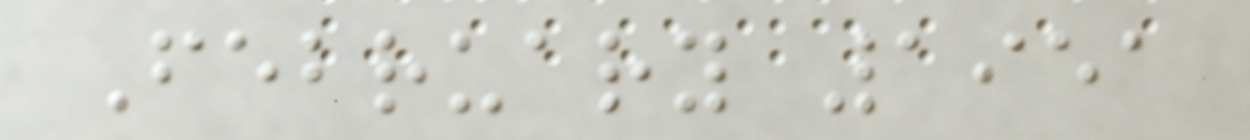February 1951
